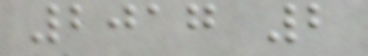2017 2
